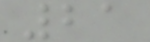21
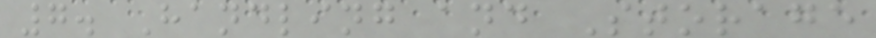7. Handling and Storage
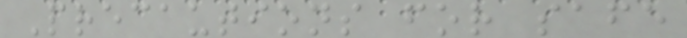Precautions for safe
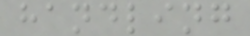handling
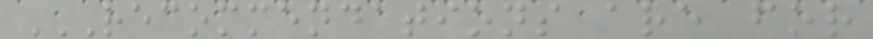RECOMMENDATIONS ARE FOR
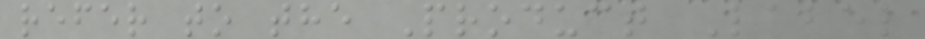refer to the Product Label
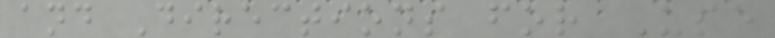and Directions for Use
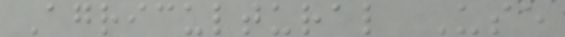Agricultural Use
